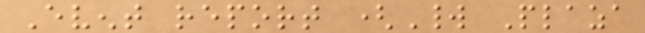Event report (World Plaza
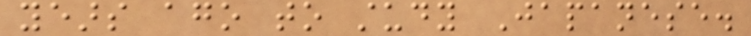years ago to study Japanese.
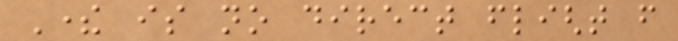There is no direct flight from
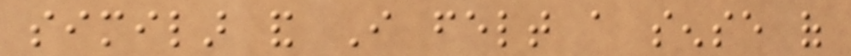similar and I felt a sense of
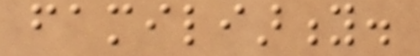familiarity.
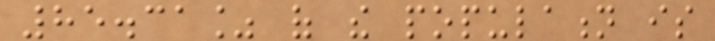85.31% of the population is
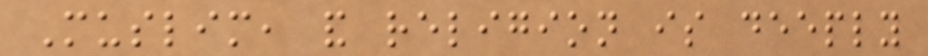Muslim, and religion is deeply
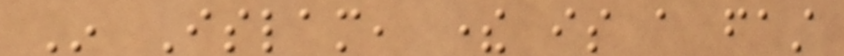In Islam, there is a fast
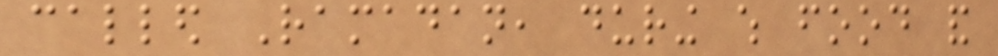called Ramadan, during which food and
